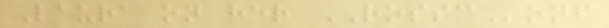Laura on her ROSSConf
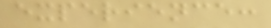experience:
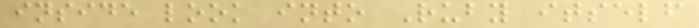inside look into Ruby itself
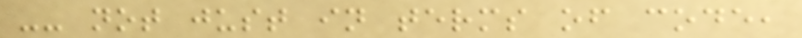-- not just in terms of code,
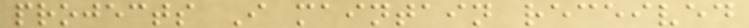projects I maintain received
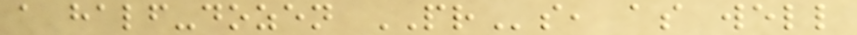a half-dozen PRs, as well
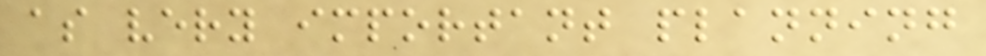as very important planning
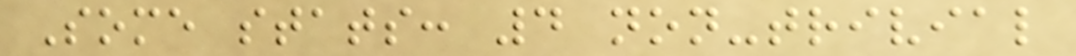Some stats: 4 non-trivial
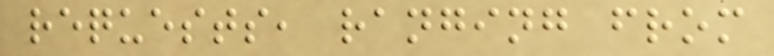requests, ranging from
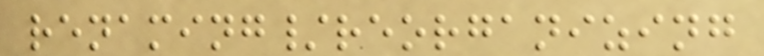renaming/reorganizing
